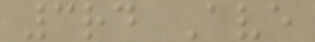3rd Ave
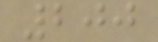200
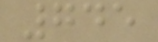745
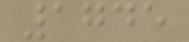1745
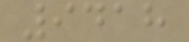9418
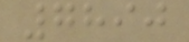7890
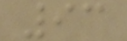93
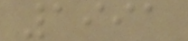1991
